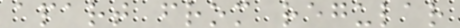apart from regular
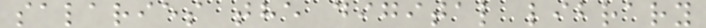salaries the digital library
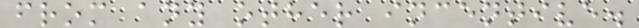from any other incentive.
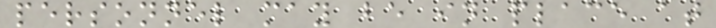personnel may be in place at
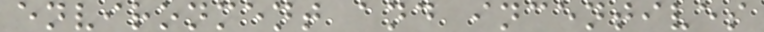environment and incentives
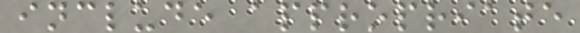include appropriate
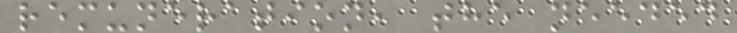remuneration, the needed
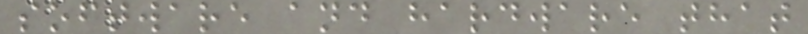software and hardware that
